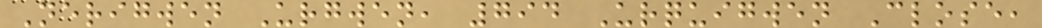Nerigwen Urgwen, 794 Urquigwen Close,
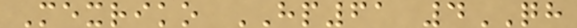Mexriko HP61 4QH
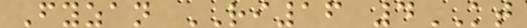Fyzan RI16 4KT
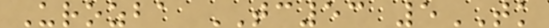Urozba TC53 5TK
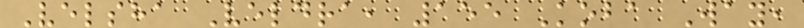Velsha Veldra, 155 Koba Way,
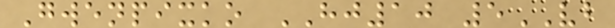Gwenpixko HJ10 5VB
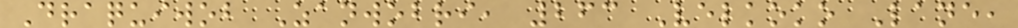Draquiwob Zanwobri, 263 Velkoko Lane,
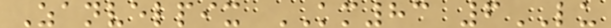Zanvelpix KM83 6LU
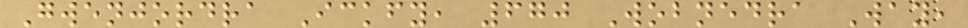Gwenjordra Ickfy, 670 Wobnedra Way,
